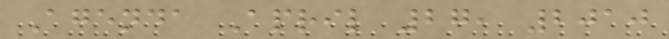Agenda April 27, 2010
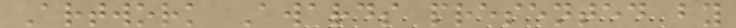Artwork Awards presented by
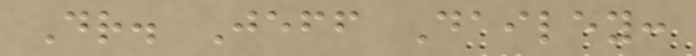Dr. Jeff Dailey:
